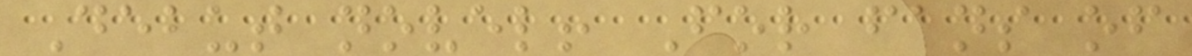Debut novel! For fans of
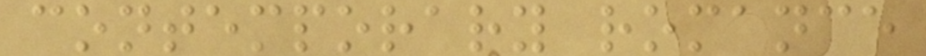contemporary romance
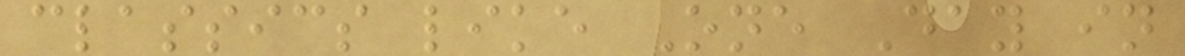classics like One Day in
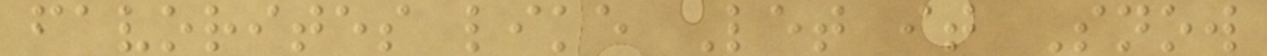favorites like Let it Snow
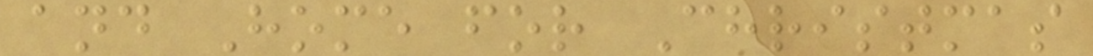and Home for Christmas
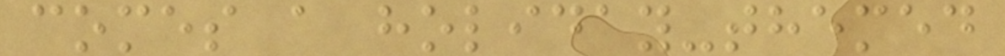comes a holiday-themed
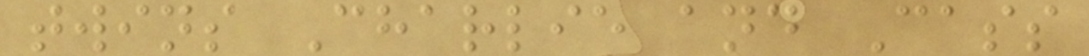twins Charlie and Cass
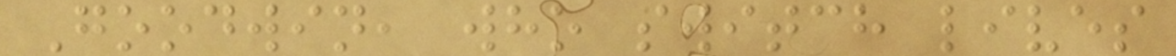Goodwin, who switch lives
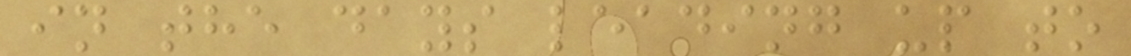in the days leading up to
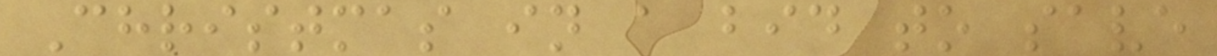Christmas in a bid to save
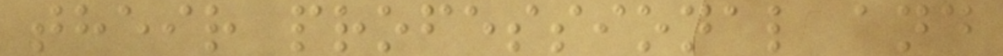their professional and
